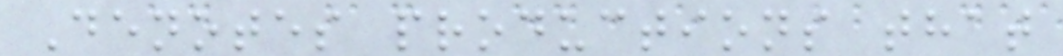Denotes productions that
